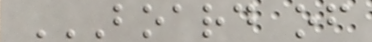BOARD OF
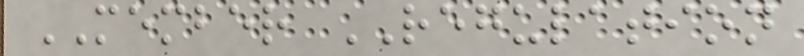MEMBER REGULATION
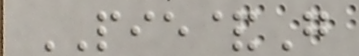PIE&G
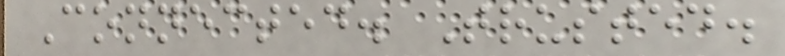Connected. Trusted.
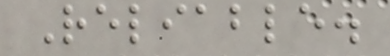Reliable.
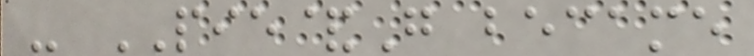- PIE&G became
